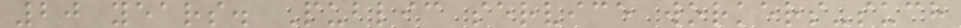20 years. Public service workers-such
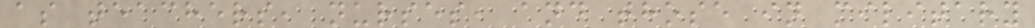as teachers, nurses, and those in military
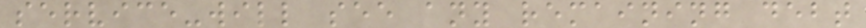service-will see any remaining debt
